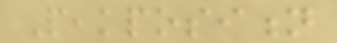Peakposition
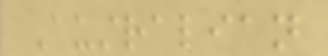Australian
